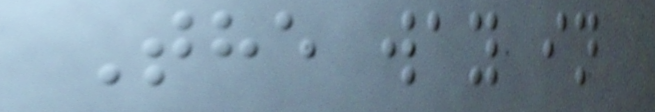The way in
